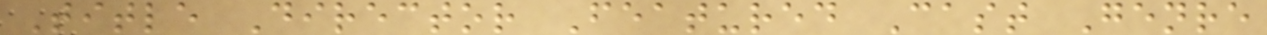Title Director Featured Cast Genre
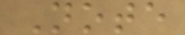Note
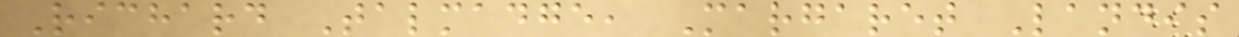Richard Talmadge, Margaret Landis
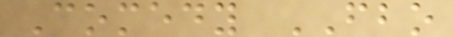Comedy FBO
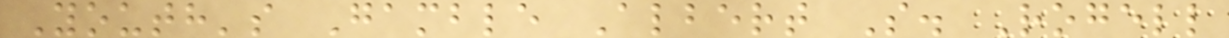Youth's Gamble Albert S. Rogell
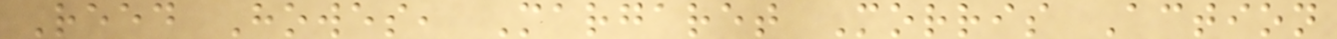Reed Howes, Margaret Morris Action
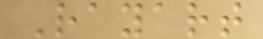Rayart
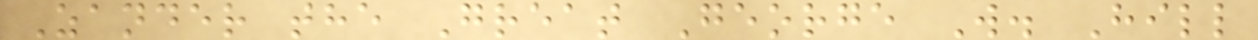Zander the Great George W. Hill
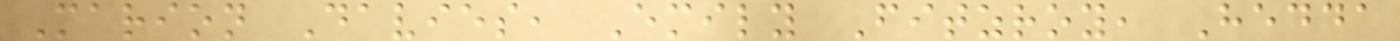Marion Davies, Emily Fitzroy, Hedda
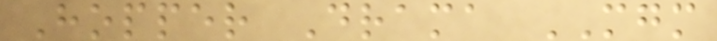Hopper Drama MGM
